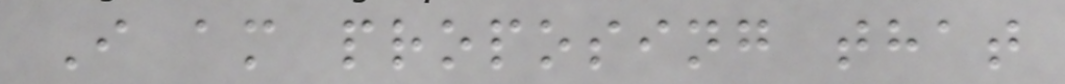I am proposing that
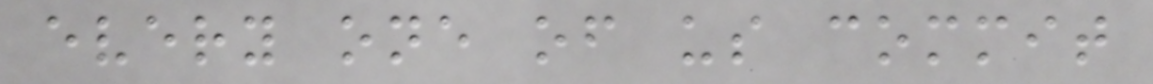every one of us commit
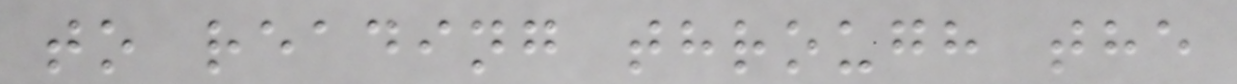to reading through the
